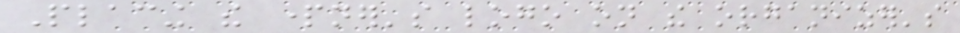Placing the partner's logo on the organizer's
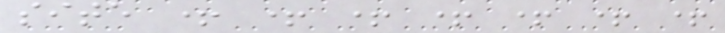site + + + + + + +
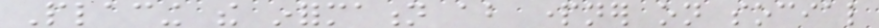Placing the information about partner on social
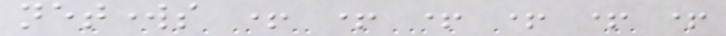networks + + + + + +
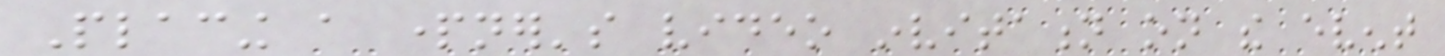Placing a partner's video invitation on the event
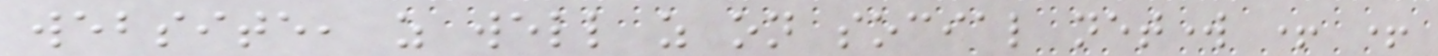website, as well as on social network + +
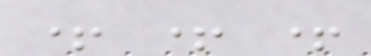+ + +
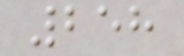258
